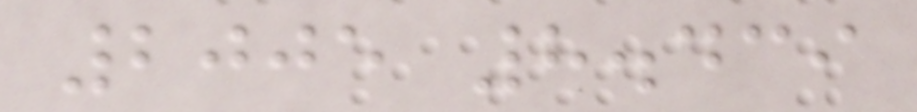2005 8.439
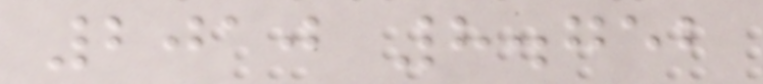2010 8.752
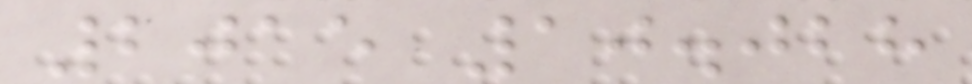2015 10.028
